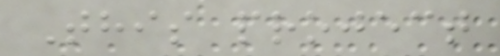This project
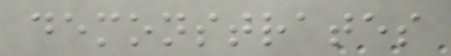demonstrates
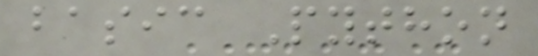basic Python
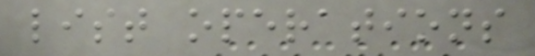list operations
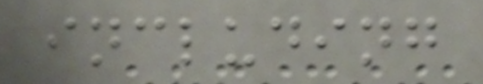including
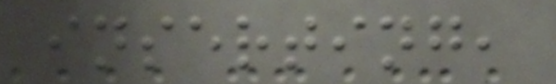inserting,
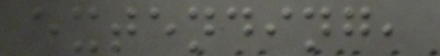extending,
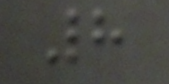8
